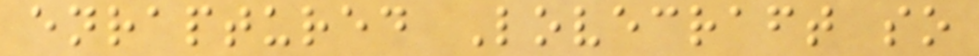enraptured Lovecraft so
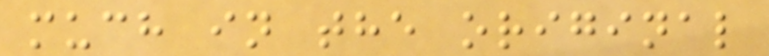much in the original
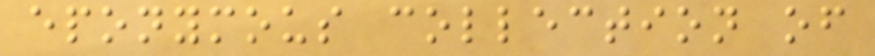eponymous collection of
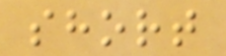short
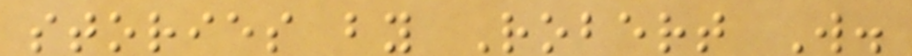stories by Robert W.
